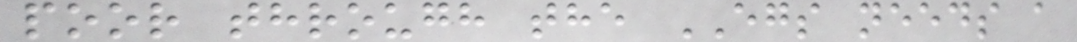poor through the EGS needs a
